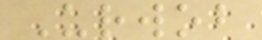Urwob
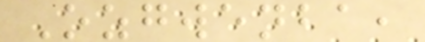Ozgwenba,
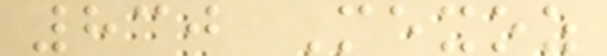830 Mexoz
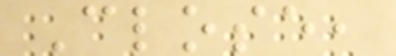Close,
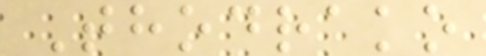Thodrako
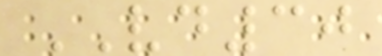VD30
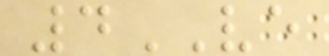4VE
